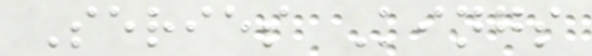Series Kings
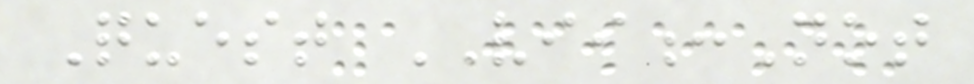Quest VII:Not
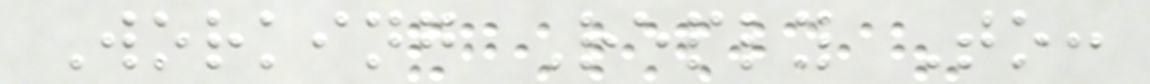Working Reply To:
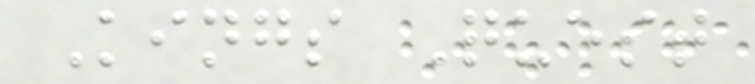Kings Quest
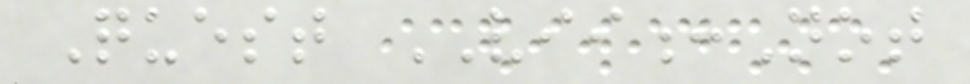Quest VII:Not
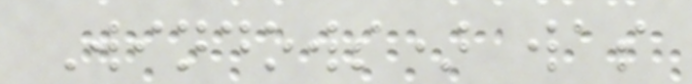Windows) was
